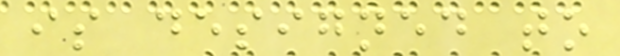is designed to
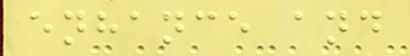enhance and
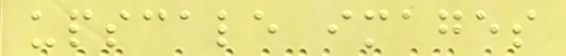upscale images
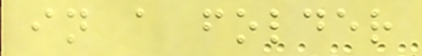in a folder
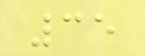35
